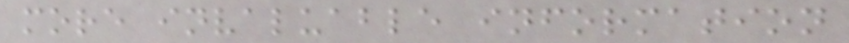more invaluable information
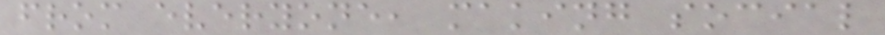from everyone, making social
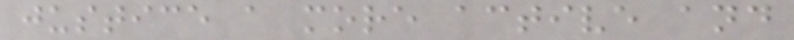justice a more active and
